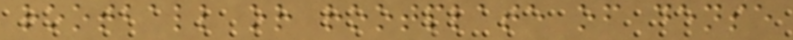rootball or rootplate of dense
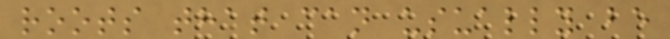roots that can usually be
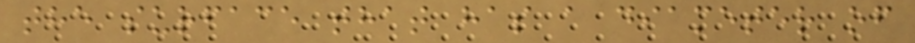the surface that has a diameter of
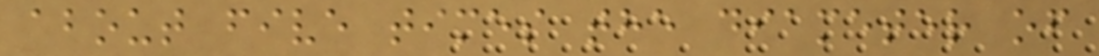about five times the diameter of
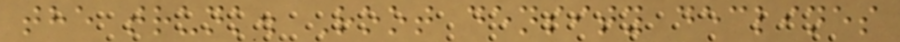the trunk. Root density declines
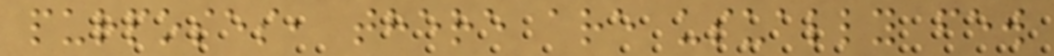purposes, there are usually few
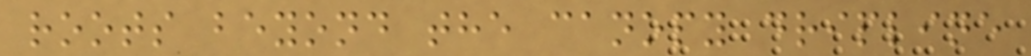roots beyond the canopy dripline
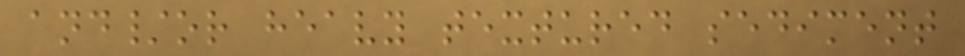and/or heavy textured sediment
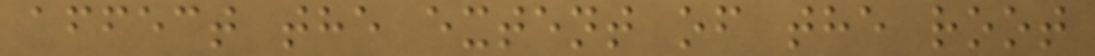affect the extent of the root
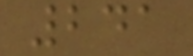241
